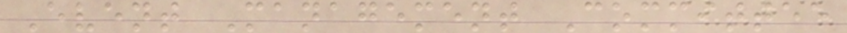Event Management Committee
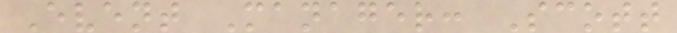Event Manager: Scott
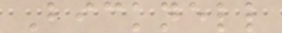Bicknell
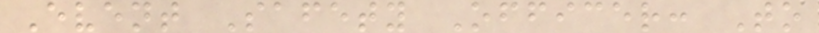Event Safety Officer: To
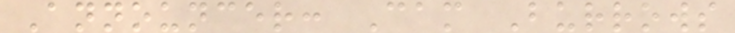Announcer: Cam Burrows
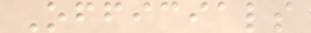Officials
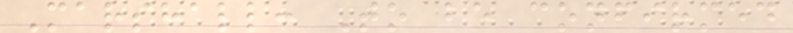Marshall: To be confirmed
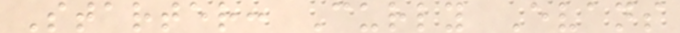Starter: Curly Evans
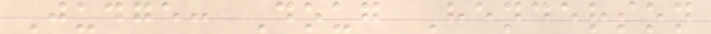Judge: Doug Henderson
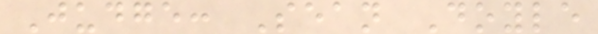Judge: Sean Doyle
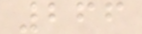266
